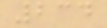234
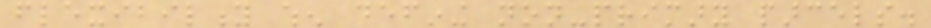flexibility when defining non-primary parcels.
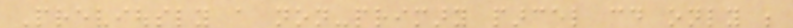Previously a non-primary parcel could only be
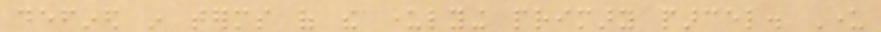defined in terms of the underlying primary parcel. Under
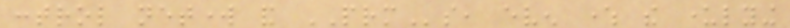control network and PRMs, even where the underlying
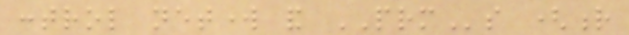control network and PRMs (r
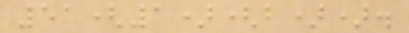51(1)(b)).
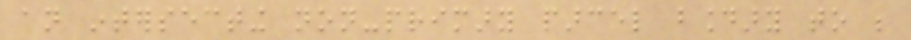an intersecting non-primary parcel boundary to be
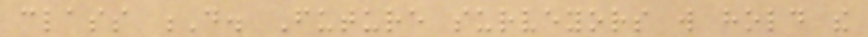class D. Future surveyors will hold the
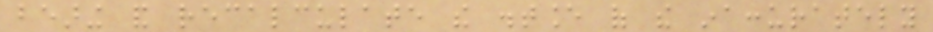bearing and recalculate the distance of the inaccurately
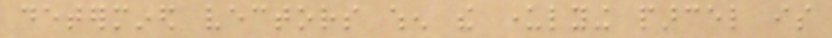determined vectors when the underlying parcel is
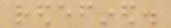redefined.
